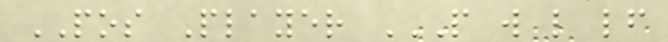POS Player P W L LF
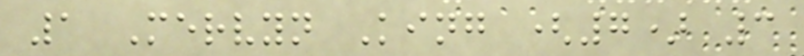1 Mervyn King (7) 3
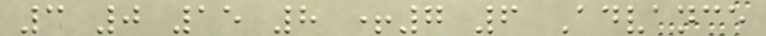3 0 15 8 +7 6 Advance
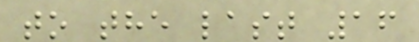to the last 16
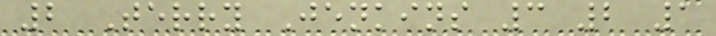2 Terry Jenkins 3 2 1
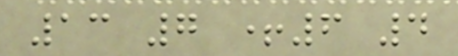13 7 +6 4
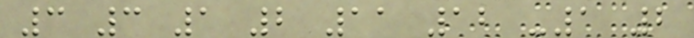3 3 1 2 11 12 -1 2
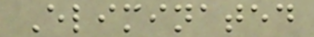Eliminated
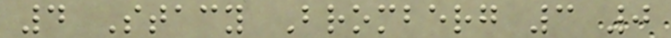4 Stacy Bromberg 3 0
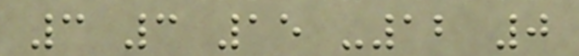3 3 15 -12 0
